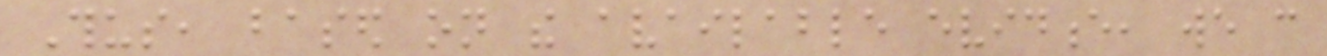Thus, based on the available evidence, we can
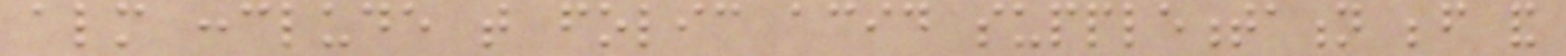almost conclude that folic acid supplementation before and
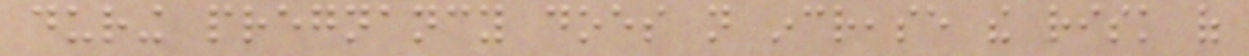during pregnancy does not increase the risk of
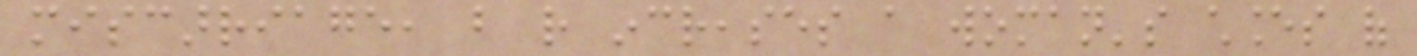miscarriage, but rather increases a woman's chances of
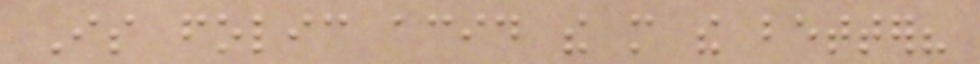Is folic acid the more the better?
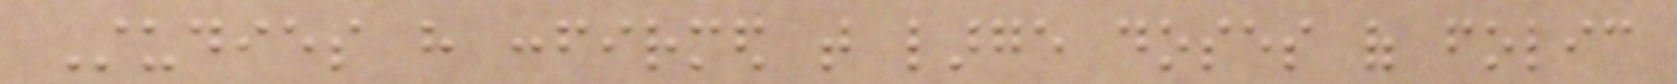Studies have confirmed that large doses of folic
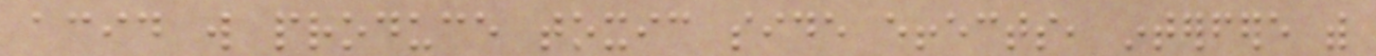acid will produce toxic side effects, interfere with
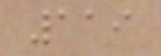119
